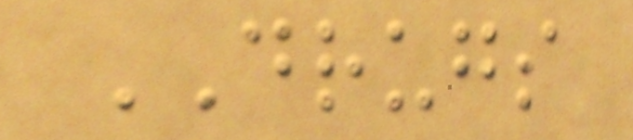DRUGS
